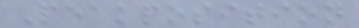Peakposition
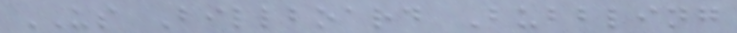US Billboard Bubbling
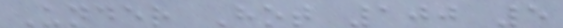Under Hot 100 5
